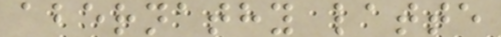abernathy latte
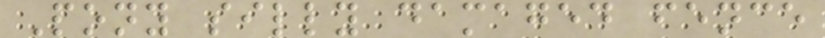Pony silly damaged fence
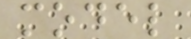model
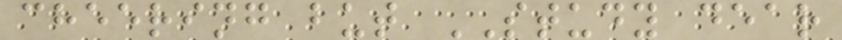cheering but STUDY dear
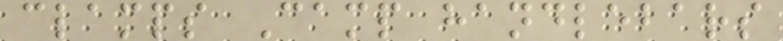clamps Camp handlebars
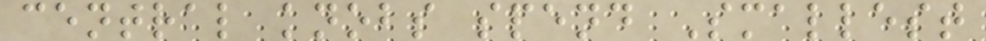central knobs spend Smallest
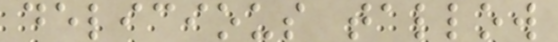delicious tallow
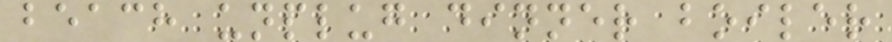beach unplug dinner boiler
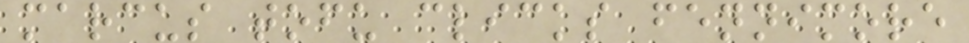marcus tofu clicks fennimore
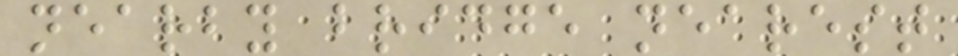nearby bridge nearest
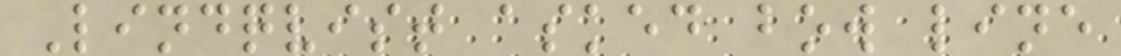Lindqvist asked bow line
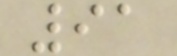91
